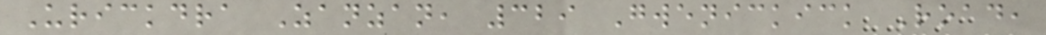Urickdra Zanzan, 329 Gwenickick Road,
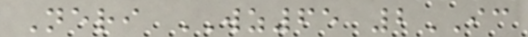Neri WZ65 2IC
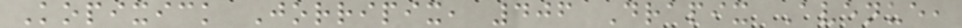Kopixick Jorripix, 406 Drapix Avenue,
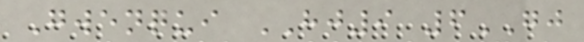Gwenqui HJ9 6GJ
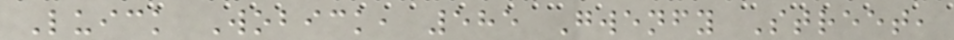Luick Wobick, 585 Gwenfy Street,
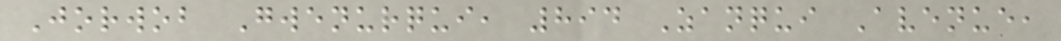Jorwob Gwenurqui, 894 Zanqui Avenue,
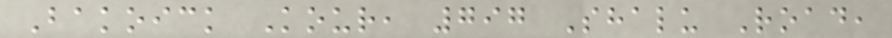Bakoick Kour, 797 Shalu Road,
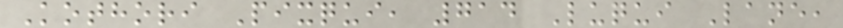Kothori Pixqui, 714 Luqui Lane,
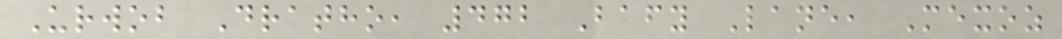Urwob Dratho, 472 Bafy Lane, Mexoz
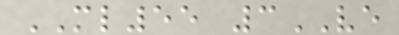ML55 3VE
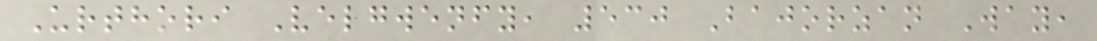Urthori Velgwenfy, 530 Bajorzan Way,
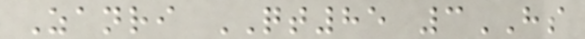Zanri QT85 3HS
